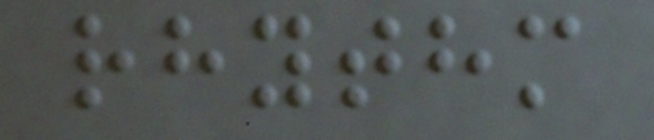rhythm
